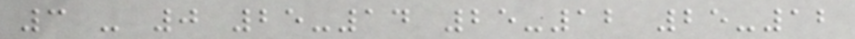3 - 0 25-14 25-12 25-12
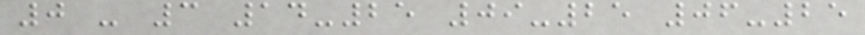0 - 3 14-25 09-25 06-25
